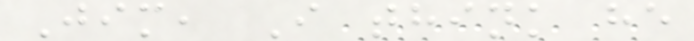Jim, I think he
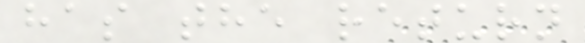has the return
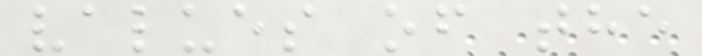values of the
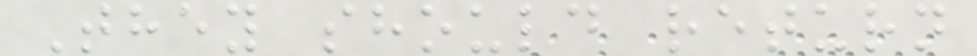They should return
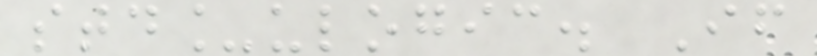std_ulogic. If
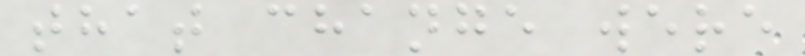that change were
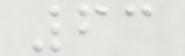63
